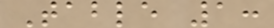Table 1:
